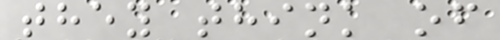they think of
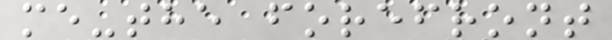me-the forefront
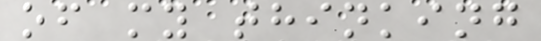of my thinking
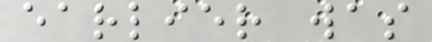earlier was
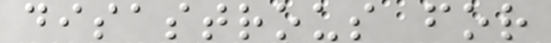disastrous for
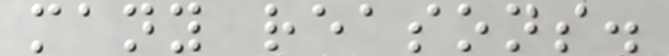many reasons.
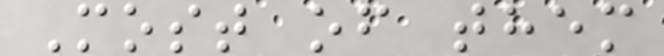Most of them
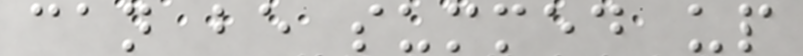can be summed up
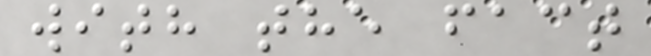with the fact
